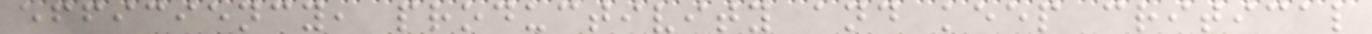efficiency, productivity and keep critical
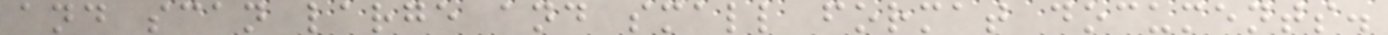and scan large and small format documents.
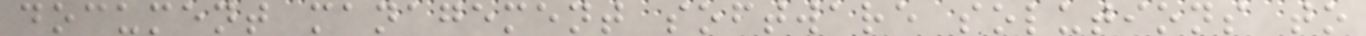document management software solutions to
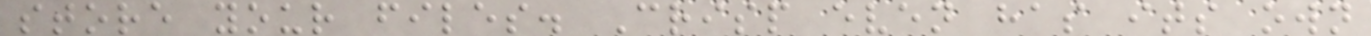store your files. Crisp even has its own
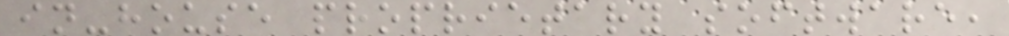in-house proprietary software,
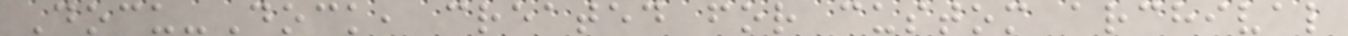Docu-Dock, created for custom archival
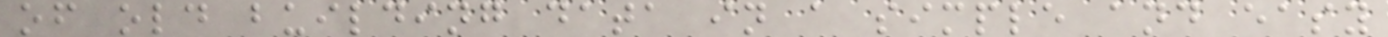of old building data in a simple and easy
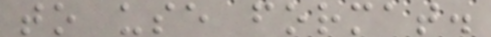to use format.
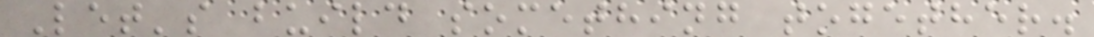Let's build something together.
